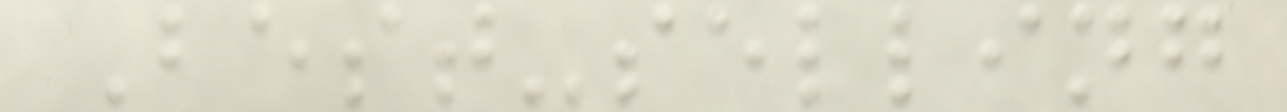Best-selling
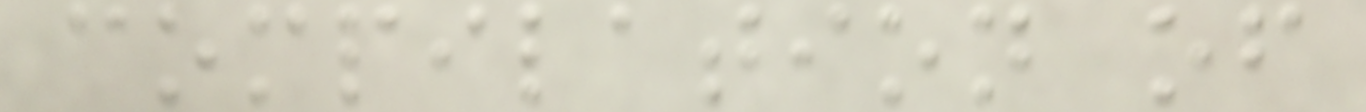compilation of
